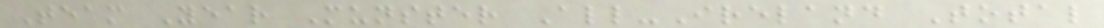Team Year Munster All-Ireland Total
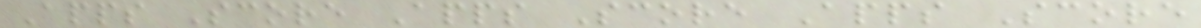Apps Score Apps Score Apps Score
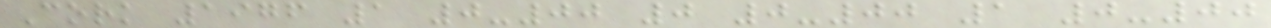Cork 1976 1 0-00 0 0-00 1 0-00
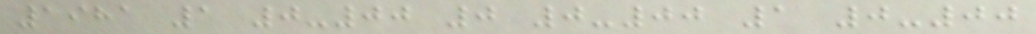1981 1 0-00 0 0-00 1 0-00
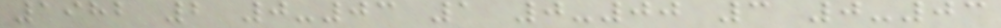1982 2 0-03 1 0-00 3 0-03
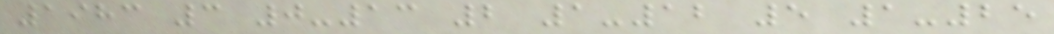1983 3 0-13 2 1-12 5 1-25
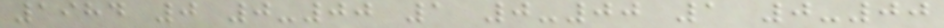1984 0 0-00 1 0-00 1 0-00
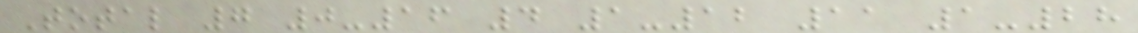Total 7 0-16 4 1-12 11 1-28
